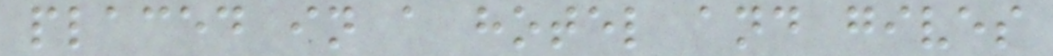placed in a hotel and gives
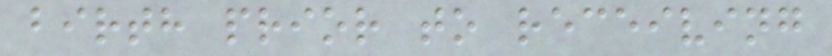birth prior to receiving
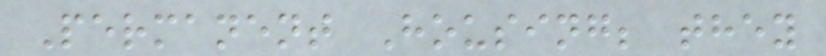Permanent Housing; they
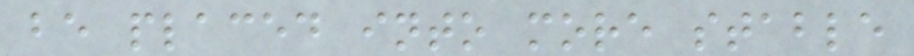be placed into more stable
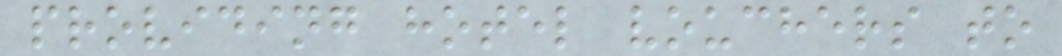providing hotel vouchers to
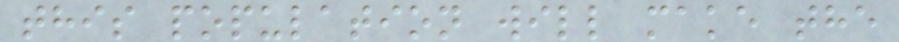this population will make the
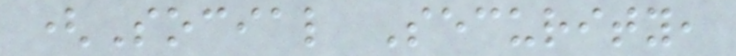(Social Security,
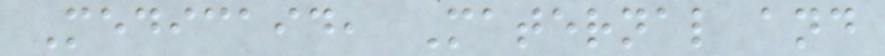Medicaid, Maternal and
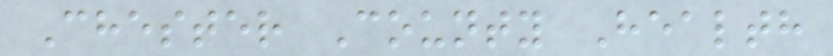Chester County Health
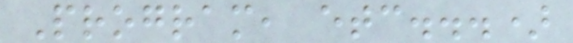Program, etc...)
